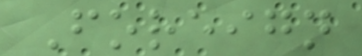Foreign
